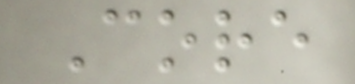Core
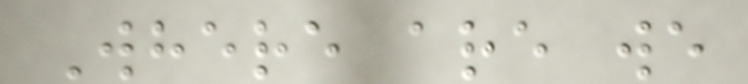Where are we
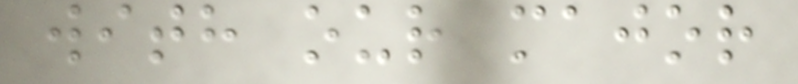with our major
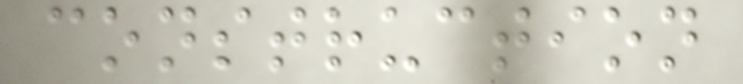construction
